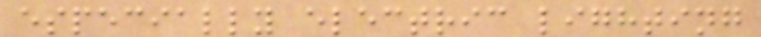especially electric lighting
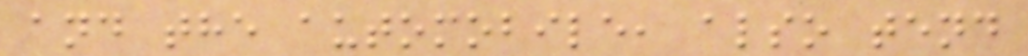and the automobile, also tend
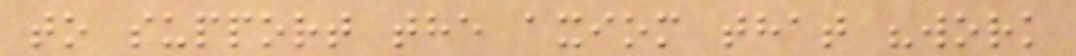to support the axiom that "work
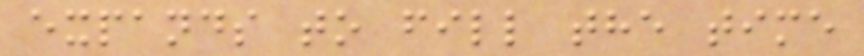expands to fill the time
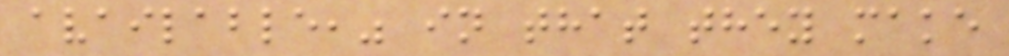available," in that they make
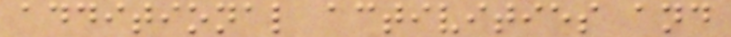additional activities and
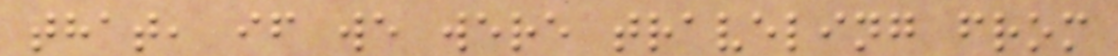that, if we were traveling from
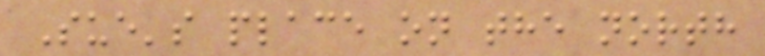Sue's place on the north
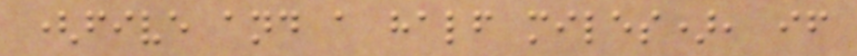(five and a half miles), if
